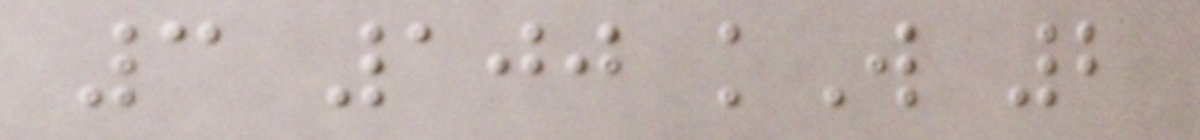3 100 kW 2
